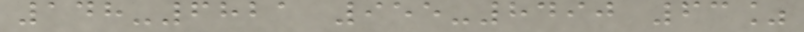148-6821 955-8490 63%
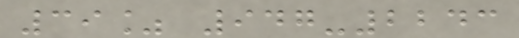39% 947-2243
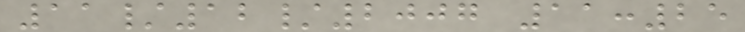11/12/2007 11:25
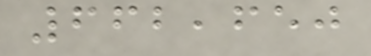662,650
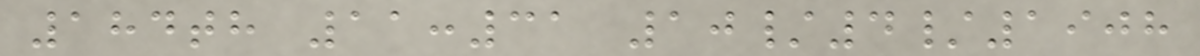184th 11:31 10/4/1908
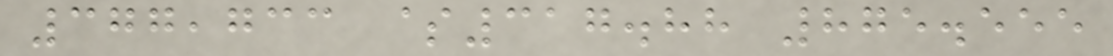377,733 $317.88 875.555
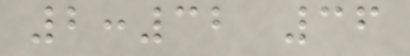2:32 36
